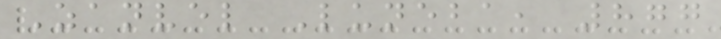Zanvel Luneba, 877
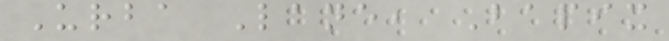Urba Lane, Bapix
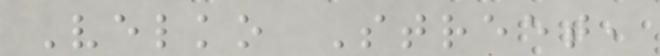Velko Street,
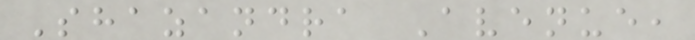Shazandra Avenue,
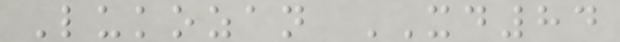Lukozan XD84
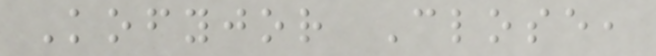Kofyjor Close,
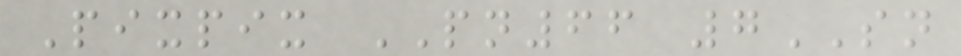Pixpix PN66 7SN
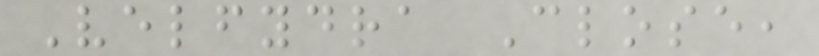Velfydra Close,
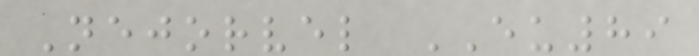Nejorvel EU89
